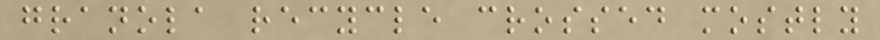granola recycle crossed mostly
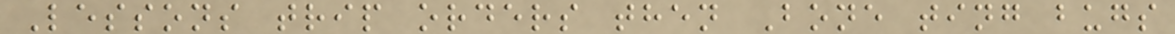Lessons trip orders then Bone ting bugs
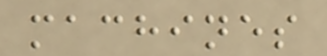machines
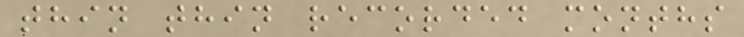thin thin recorded months
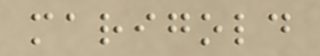marigold
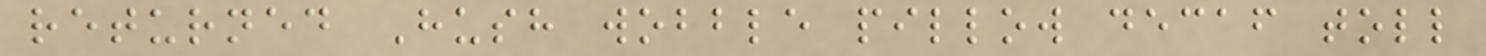returned Hush wobble pillow decaf toll
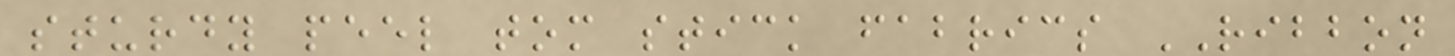sturdy peel tom stick fabrics RIBBON
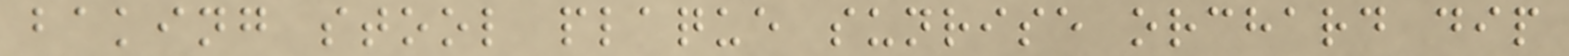baking stool plaque sunrise orchard dip
